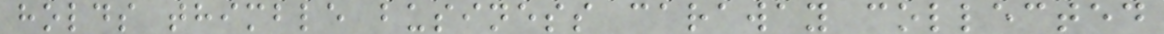holds thimble business caraway collected
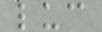luc
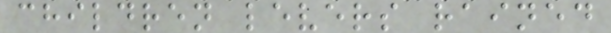children levers rained
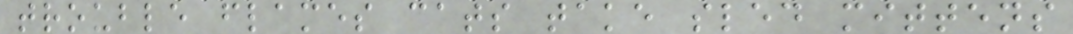trouble flames cats take sled mittens
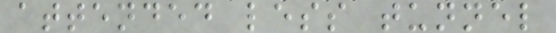attended less tunnel
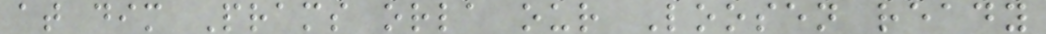at dim Prams orla our Loosen ready
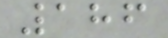186
